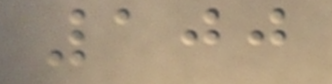100
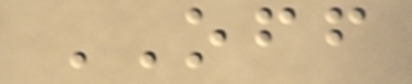OFF
